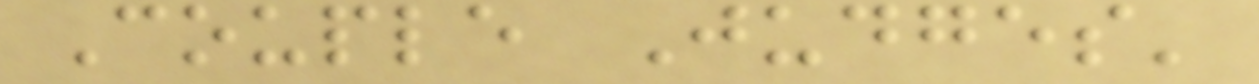Couple Judges'
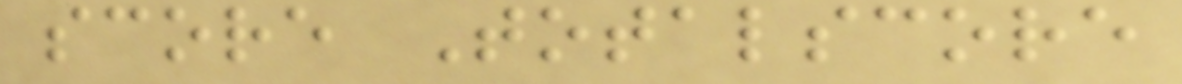score Totalscore
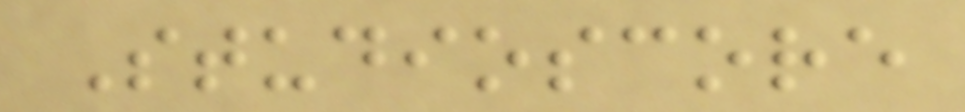Studioscore
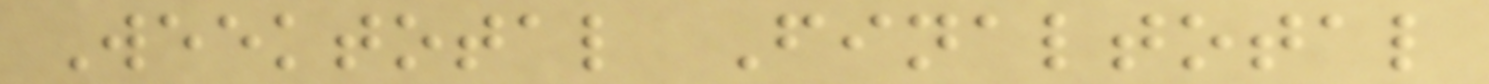Weektotal Finaltotal
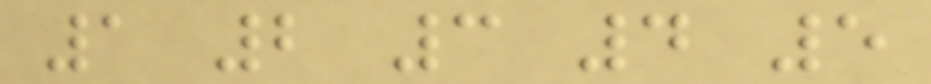1 2 3 4 5
